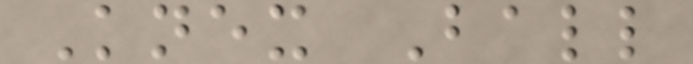Knex Ball
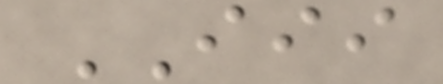III
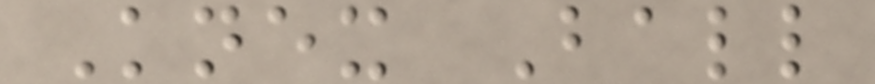Knex Ball
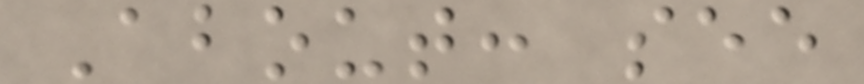About: see
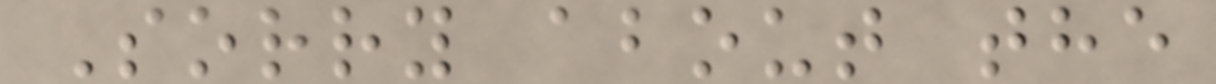Sorry about the
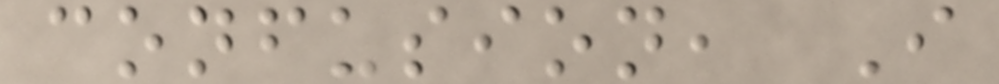confusion, I
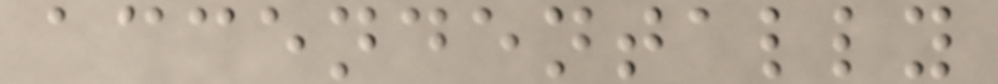accendentally
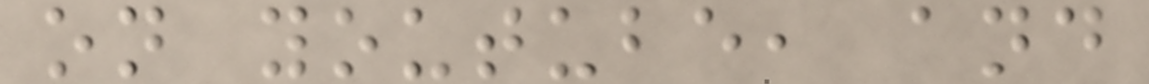on youtube, and
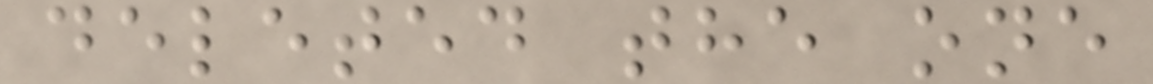deleted the one
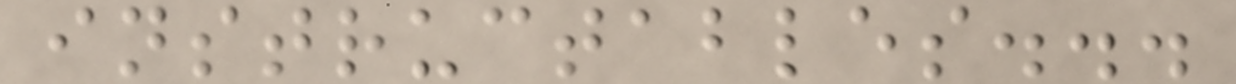instructables...
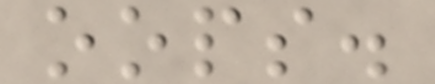oops.
